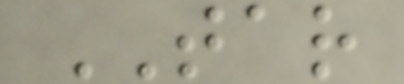TAR
